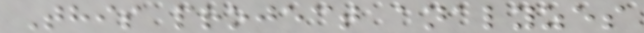This project analyzes
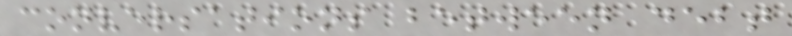conversations between debt
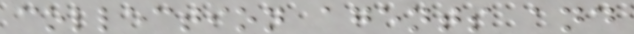collection agents and
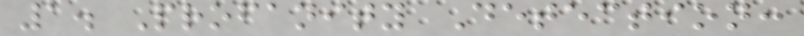1. Profanity Detection:
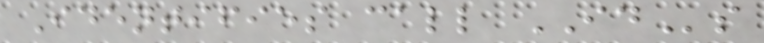Identifies call IDs
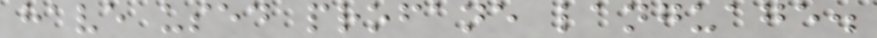have used profane language.
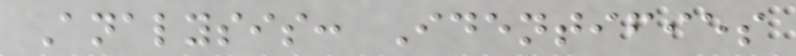Analysis: Identifies
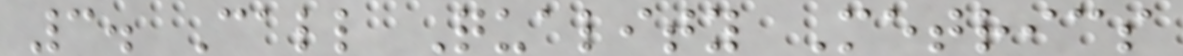3. Call Quality Metrics
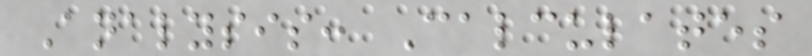Analysis: Calculates
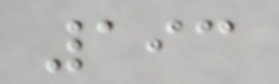193
